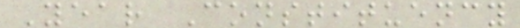Year Constituency
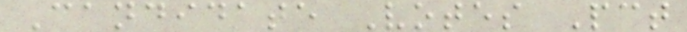Candidate Votes Pct
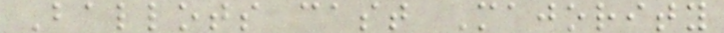Ballots cast Majority
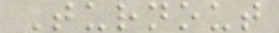Turnout
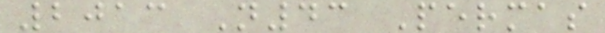2013 N43 Permas
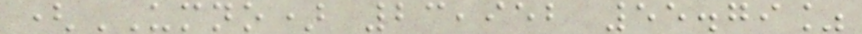(UMNO) 23,952 55.79%
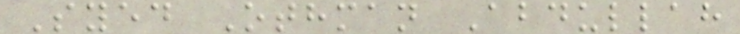Syed Othman Abdullah
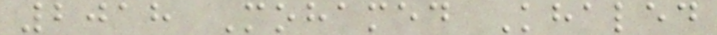2018 Mohamed Khaled
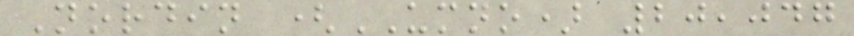Nordin (UMNO) 20,047
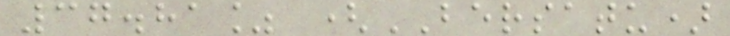37.81% (BERSATU)
